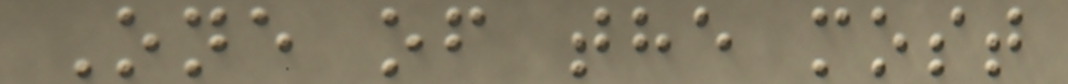One of the most
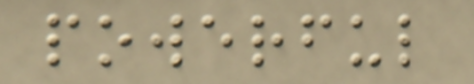powerful
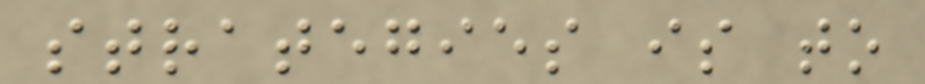strategies is to
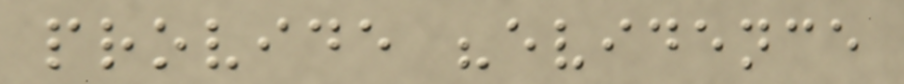provide "evidence
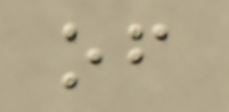of
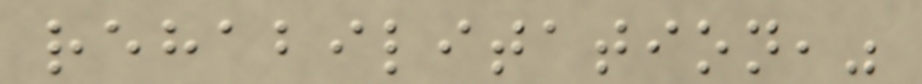rehabilitation,"
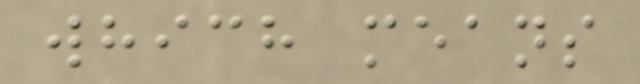which means
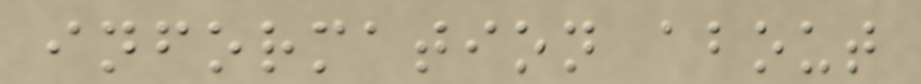information about
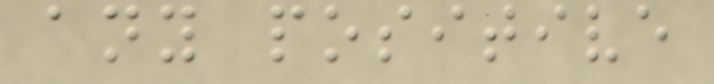any positive
